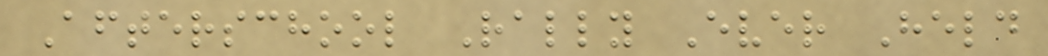Afterschool Rally Ever Held
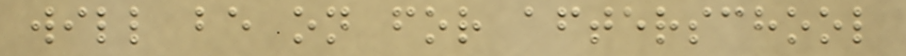will be on for afterschool
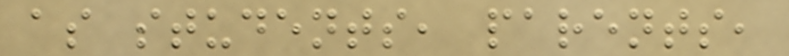as students, parents,
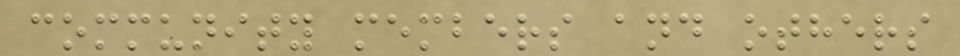community members and others
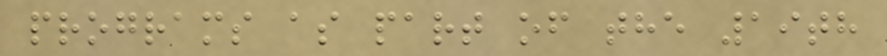programs as part of the 19th
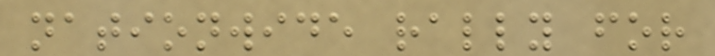nationwide rally for
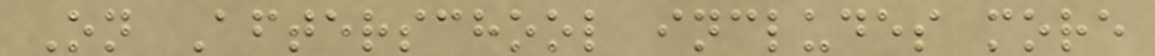On Afterschool includes more
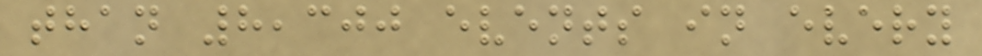than 8,300 events in every
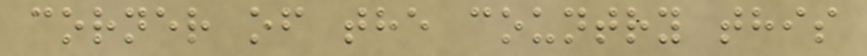corner of the country this
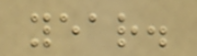year.
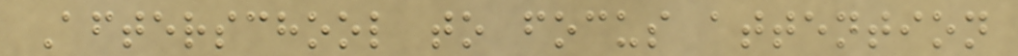Afterschool to focus attention
